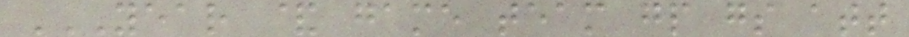YEAR & GAME TEAM GP GS ATT
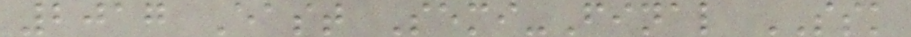2017 East Semi-Final SSK
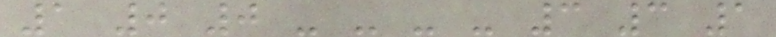1 0 0 - - - - 3 3 1
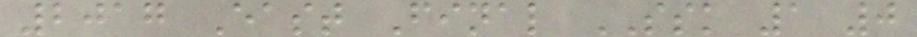2017 East Final SSK 1 0
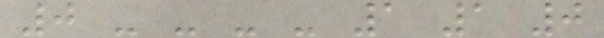0 - - - - 1 1 0
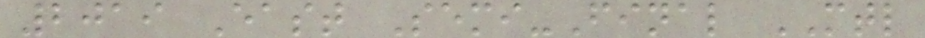2019 East Semi-Final MTL
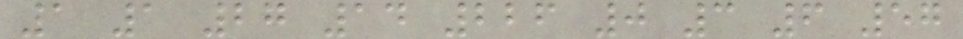1 1 27 14 226 0 3 6 57
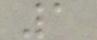1
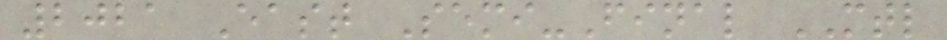2021 East Semi-Final MTL
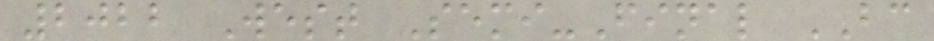2022 West Semi-Final BC
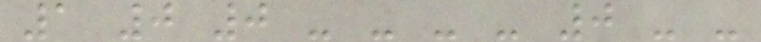1 0 0 - - - - 0 - -
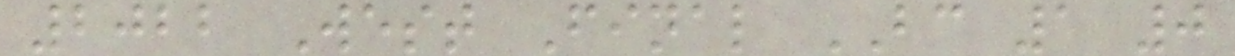2022 West Final BC 1 0
